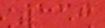130
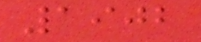1902
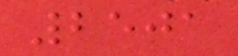2501
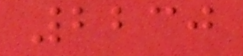2230
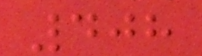408
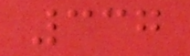337
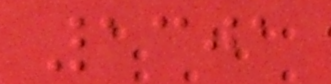1301
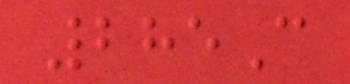285C
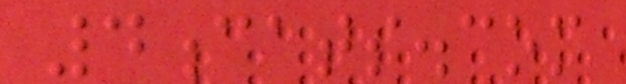4cats.com
